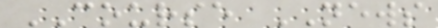COURSE NEWS
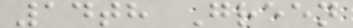14th Green
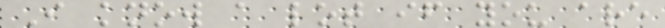I know a lot if you are
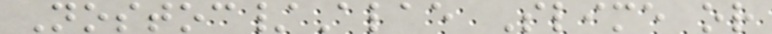Nostoc/Alae Slime or
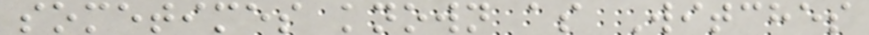sometimes known as Witches
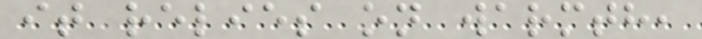it relies on warmth,
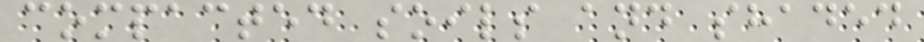compacted soils and shaded
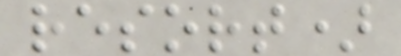resort)
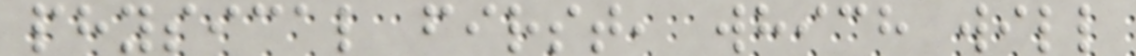physical first, which will
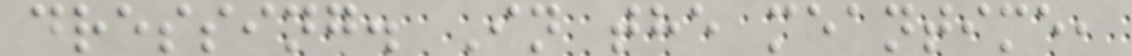dressing. In the meantime,
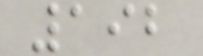192
